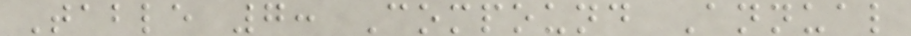Table 7: Compound Annual
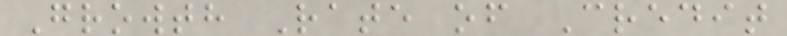Growth Rate of Credit
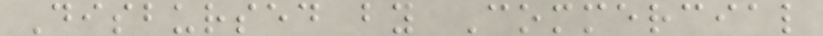Disbursed by Commercial
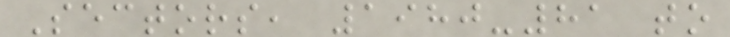Sectors, 1980-81 to
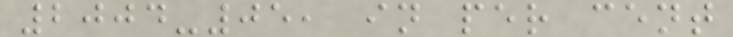2004-05, in per cent
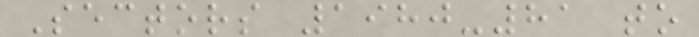Sectors 1980-81 to
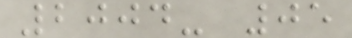2004- 05
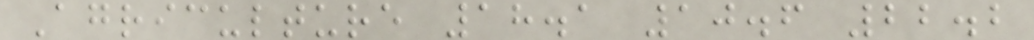Agriculture 18.1 10.6 22.2
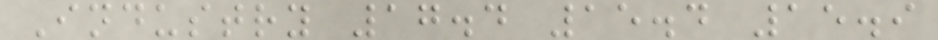Industry 17.4 15.4 15.9
